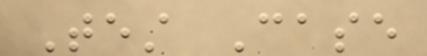Test Case
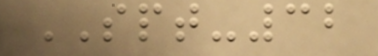SPT-32
